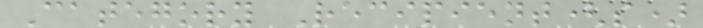Category Recipient(s)
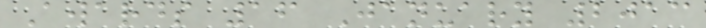Awards 16 January 2013
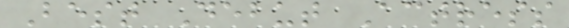Best Debut Actress
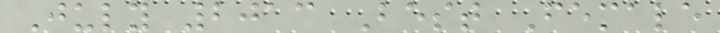July 2013 Best Female
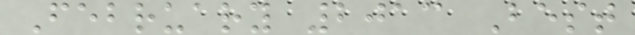February 2013 Best
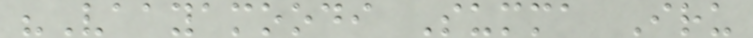"Vaayamoodi Summa Iru
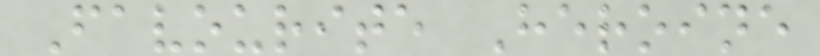Favourite Heroine
